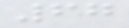67
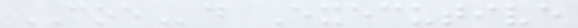COEd Executive
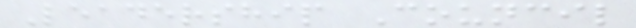Leadership Council
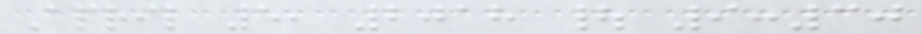April 5, 2018 | 9:30
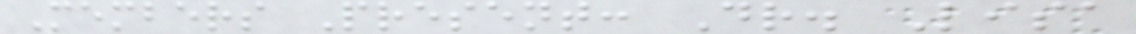Members Present: Dr. Lisa
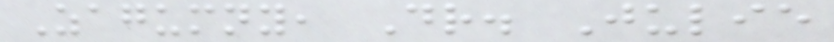Zagumny, Dr. Julie
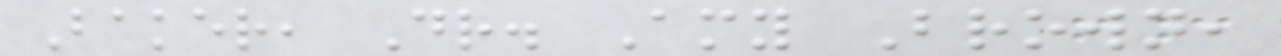Baker, Dr. Amy Brown,
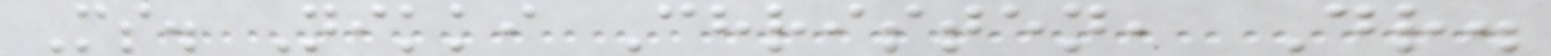Ms. Nikki Christen, Dr.
